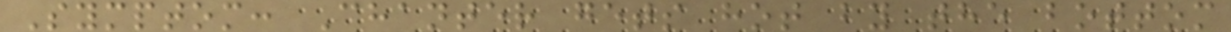Symptom: Chanter gets hot by the bottom
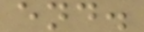end.
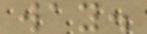way.
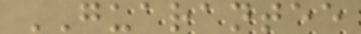GUARANTEE
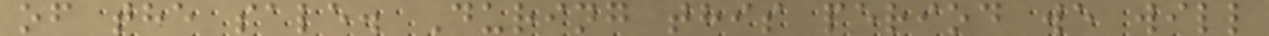of the sale. During this period we will
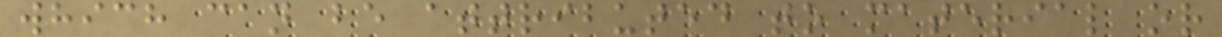which can be attributed to material or
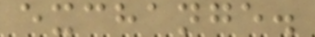exchange.
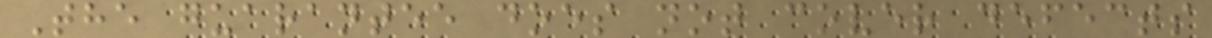The guarantee does not cover defects
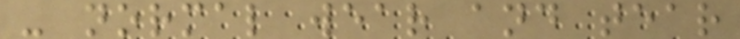- normal wear and tear
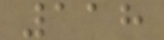118
